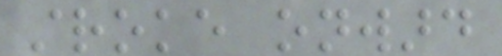stroke onward
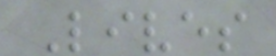Lives
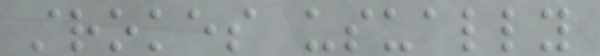strokes usually
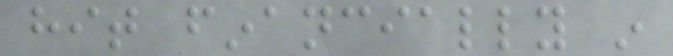hit financially in
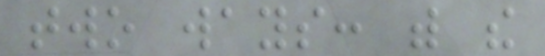two ways: with the
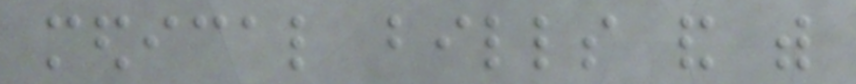medical bills and with
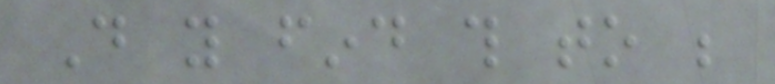Do you find this to be
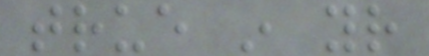true in your
